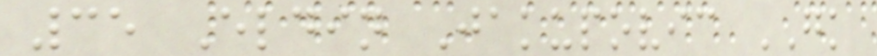35 Eldin Jakupovic GK
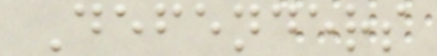Defenders
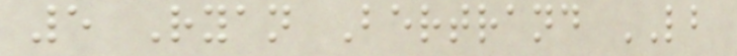5 Ryan Bertrand LB
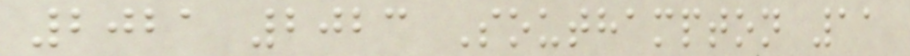2021 2023 Southampton 11
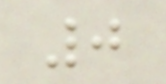0
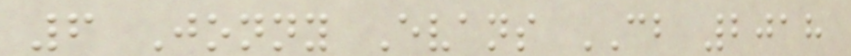6 Jonny Evans CB 2018
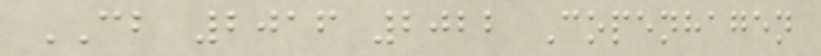CB 2016 2022 Copenhagen
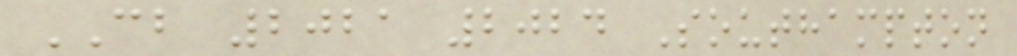CB 2021 2024 Southampton
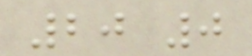20 0
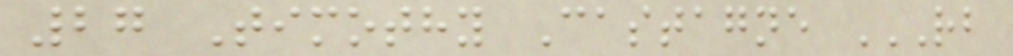27 Timothy Castagne RB
